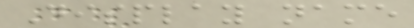Display name
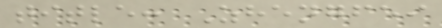title: Zhengfei
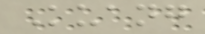Kuang
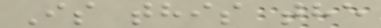Is this the
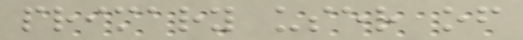primary user of
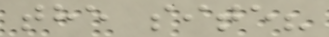the site?
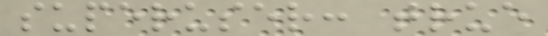superuser: true
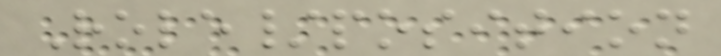Role/position
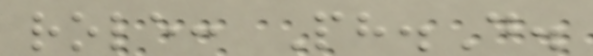role: Ph.D.
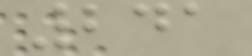241
